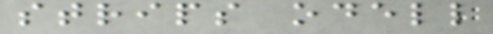strips odell
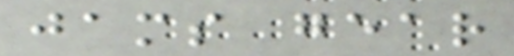jams gear
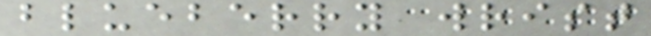blueberry wrist
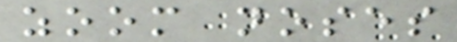zoom noses
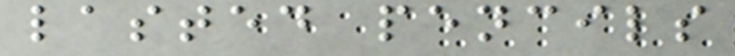lasted pencils
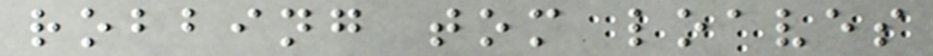robbing tom loaves
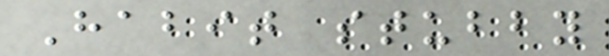Habit stubby
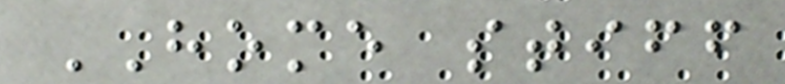HOME stiff
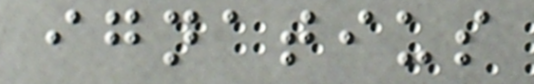ignatius
